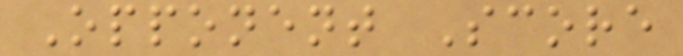Opponent Score
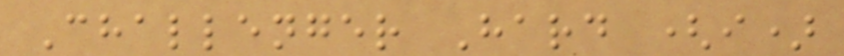Challenger Hard (i)
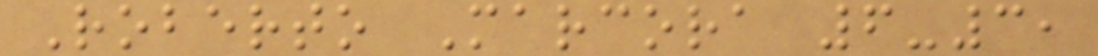Roberto Marcora 6-3,
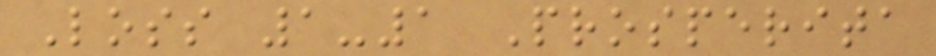Loss 1-1 Prosperita
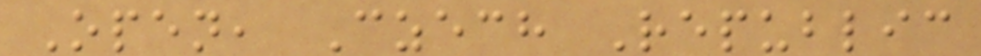Open, Czech Republic
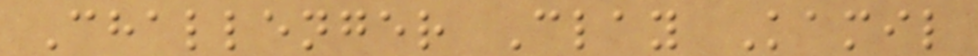Challenger Clay Kamil
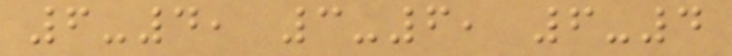6-4, 3-6, 6-4
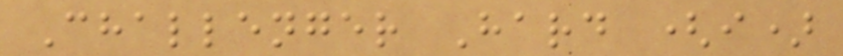Challenger Hard (i)
